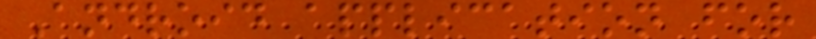Android application for
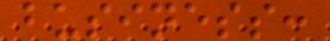business:
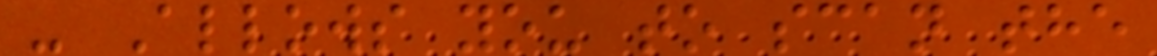- Allows you to scan the
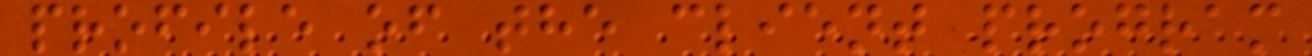profile of the client program
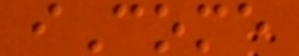iCome
